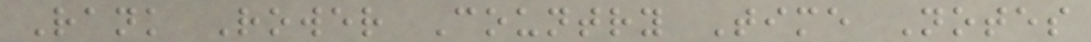Rank Rower Country Time Notes
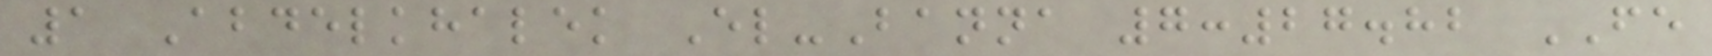1 Abdelkhalek El-Banna 7:27.82 FE
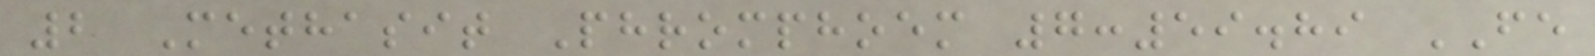2 Methasit Phromphoem 7:59.89 FE
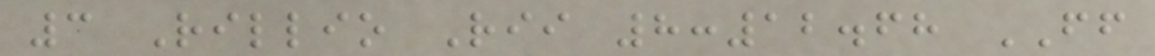3 Rillio Rii 8:12.68 FF
